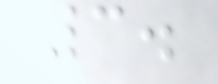3.
